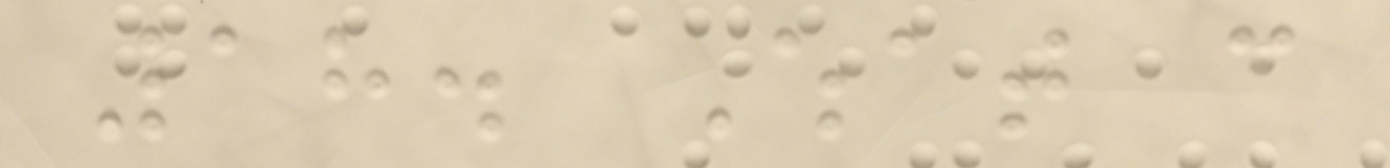18. What can
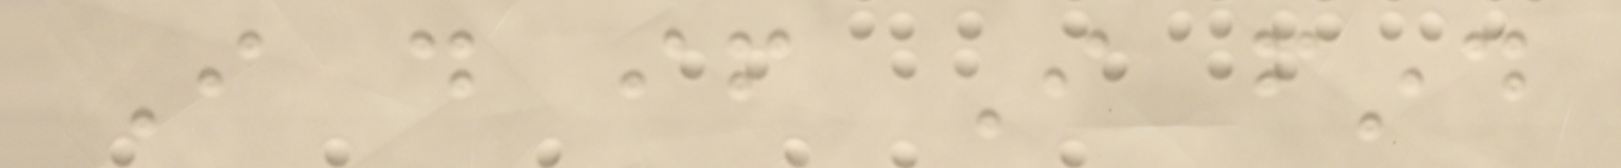I do if I find
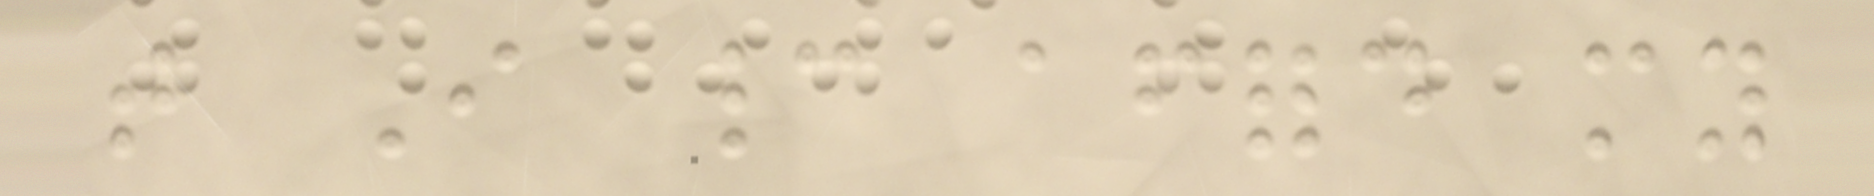that I cannot afford my
